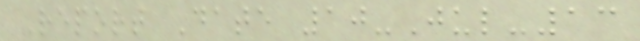Report Date 10-Jul-13
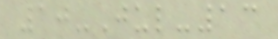10-Jul-13
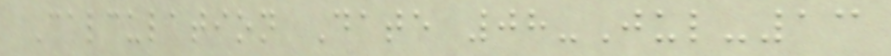Calculation Date 08-Jul-13
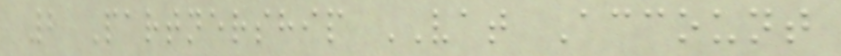2 Partnership VAT Account
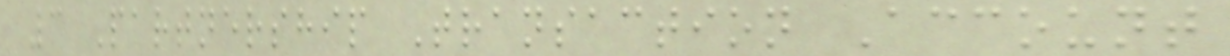3 Partnership Transaction Account
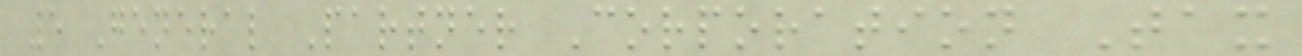5 General Partner Corporation Tax
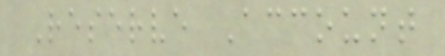Reserve Account
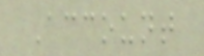Account
